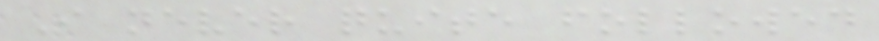I never quite followed
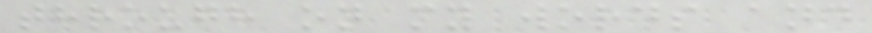through on my words and
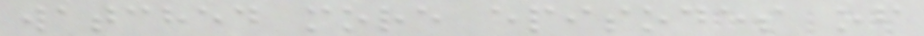watched more episodes of
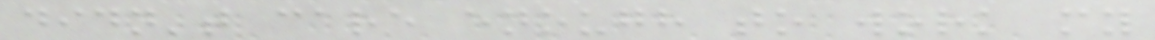didn't care enough to work my
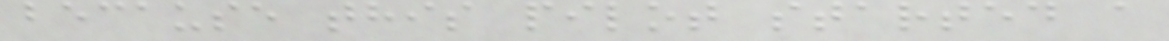because this pilot started a
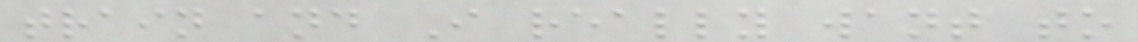train and I really want to
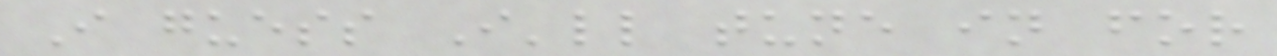I guess I'll tune in for
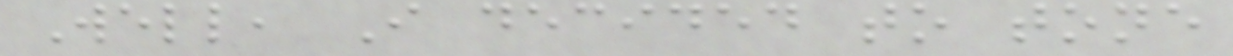Well, I decided to tone
